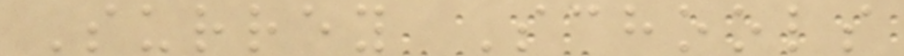Surrey Schools
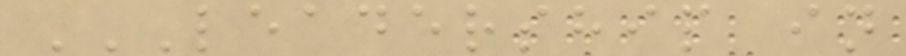LEADERSHIP IN
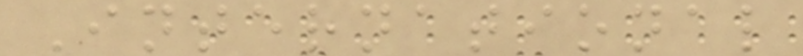International
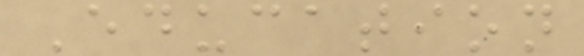Education
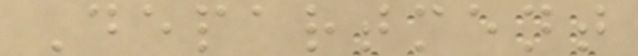Department
